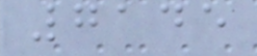7145
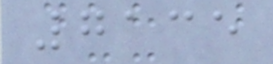7135
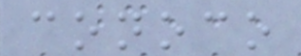conoco
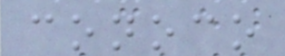conoco
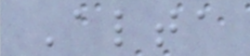Alta
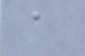a
